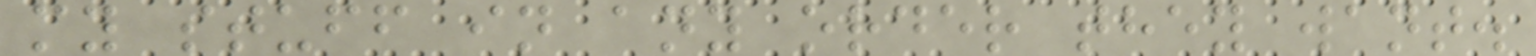my stuff in any order they want.
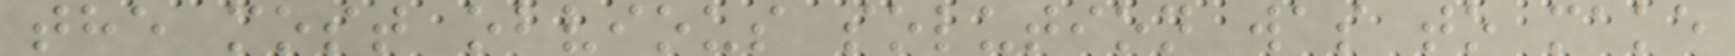the most obvious solution was to make
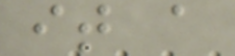it a
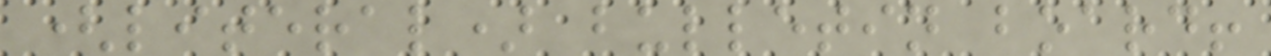(literal) bulletin board!
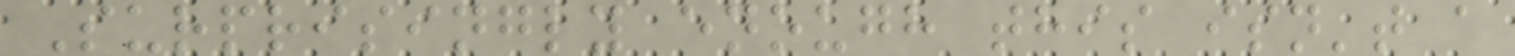Surprisingly enough this isn't a
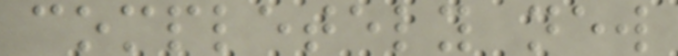completely new
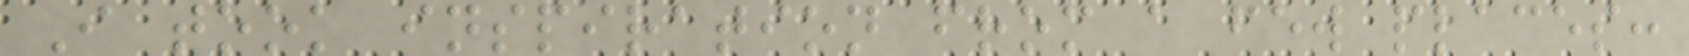I took inspiration from a few places:
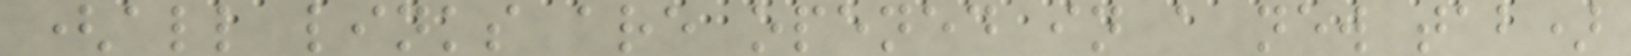(all links are opened in a new tab)
